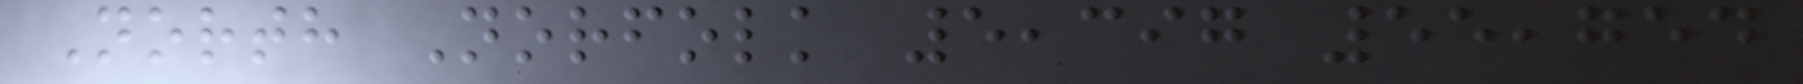North Norfolk 5,397 55,754
